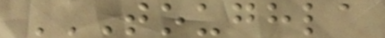TOUGHLA
